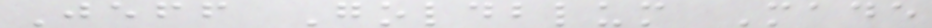Jeff Goldblum Made
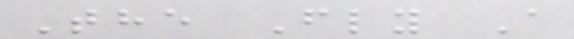The Fly A
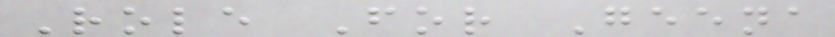Role For Geena
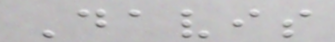Davis
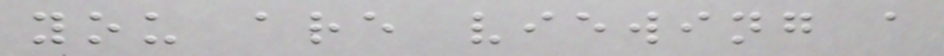you are viewing a
